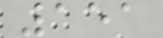151
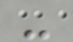-
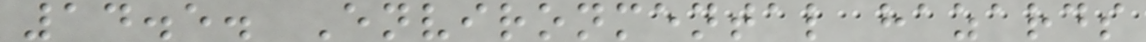14.5. Environmental hazards
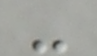-
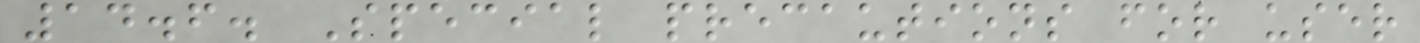14.6. Special precautions for user
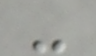-
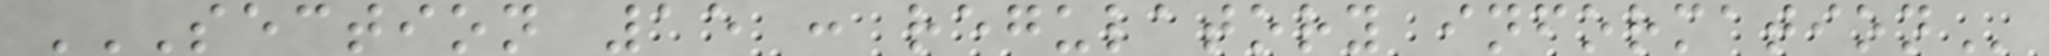SECTION 15 : REGULATORY INFORMATION
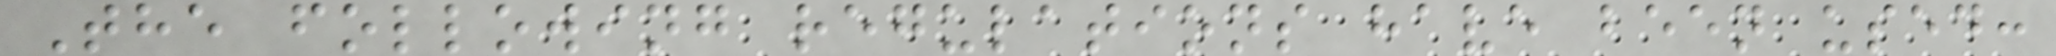The following regulations have been used:
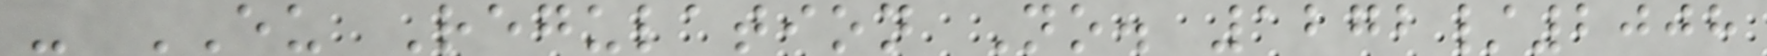- EU Regulation No. 1272/2008
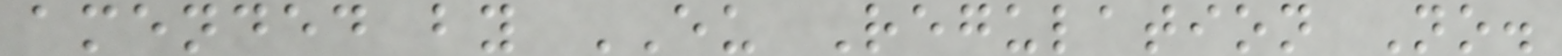amended by EU Regulation No.
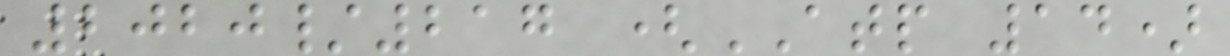2020/217 (ATP 14)
